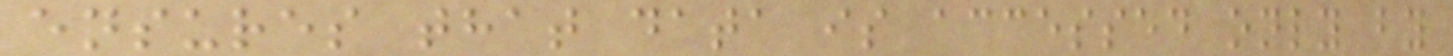ensures that data is accessed only by
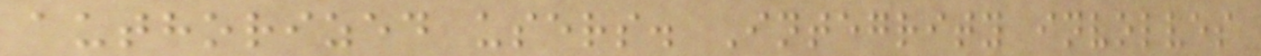authorized users. Integrity involves
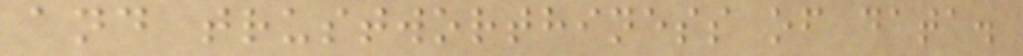and trustworthiness of data.
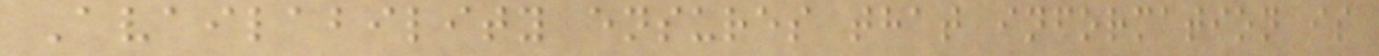Availability ensures that information is
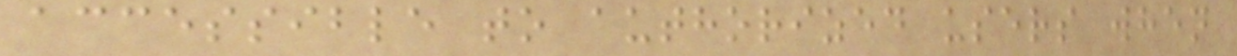accessible to authorized users when
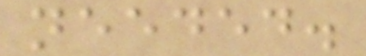needed.
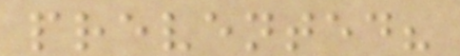prevented?
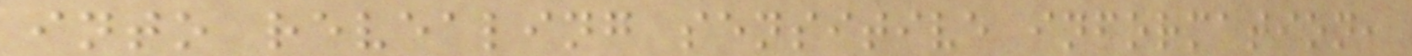into revealing sensitive information,
